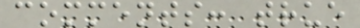comments: true
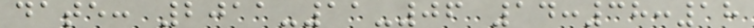date: 2011-11-06 14:38:18
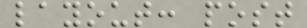layout: post
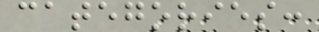categories:
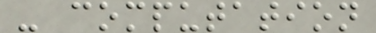- computation
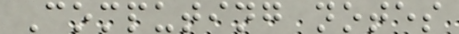Computing notes
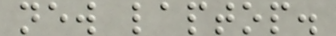new laptop.
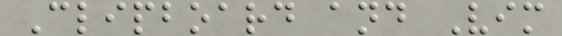Clipboard and Vim
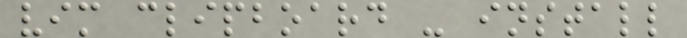vim clipboard - install
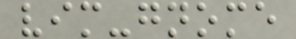vim-gnome
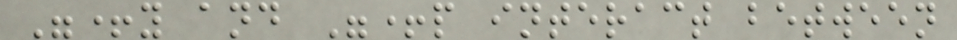"+y and "+p interact between
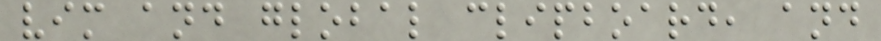vim and global clipboard, and
